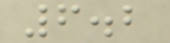6.2
